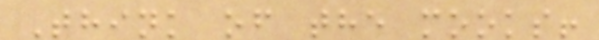Think of the mooks!
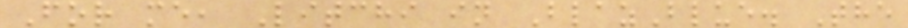For me, Litchi in BlazBlue. The
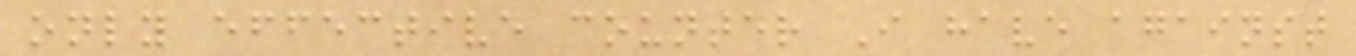only effective counter I have against
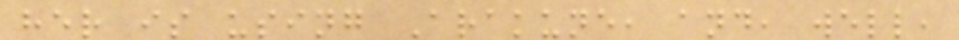her is using Arakune, and, well,
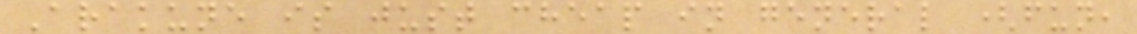Arakune is just cheap in general (fun,
